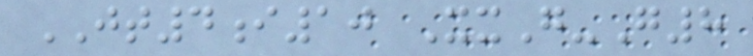JT4i10 XxG-G8
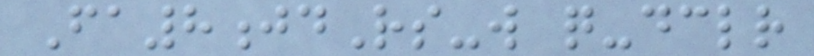Fa8jdRs-w q-dclr
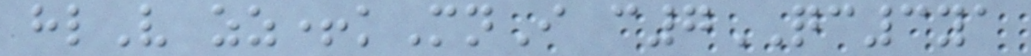hlV zz+kMnI c7QC3ya
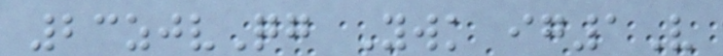23zjvQg Ywk ig1V
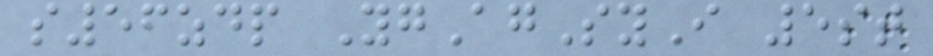s56zdp YgAgSyI 5st
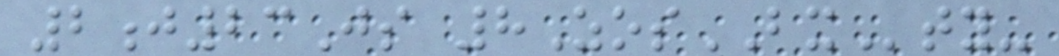2j23Js 8ZosBXty-
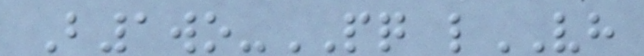B1wo-PQ lVH
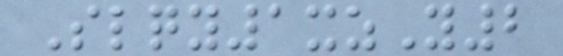Slqy1xzY2
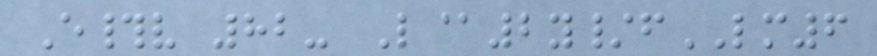E#v 82- L@2y/fLM6
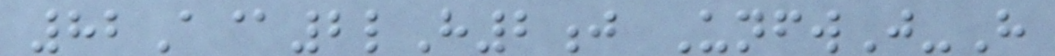82A@2lH2j UnfwJ-H
